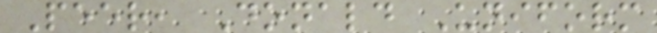Peer, Donald Uniform
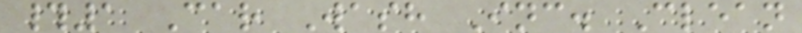#1 Car Wash Inc. Clean
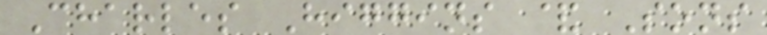Charles Higgins & Sons
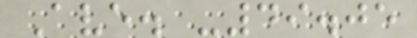Ave. -49.05
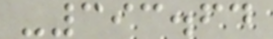-393.64
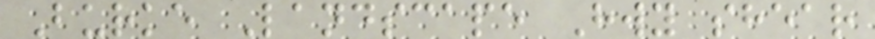Burke Landscape Hwy shear
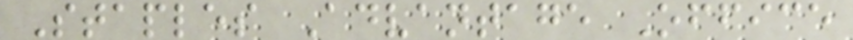Staples Advantage Office
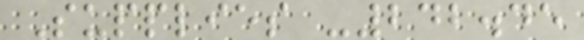Supplies -242.45
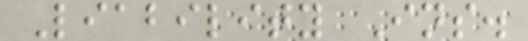Liability Ins.
